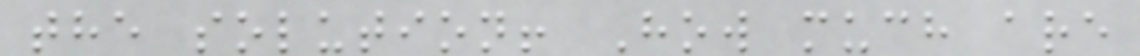the solution! How much are
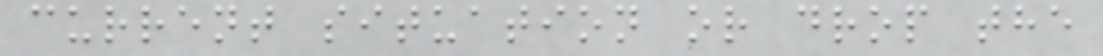current situation or drop the
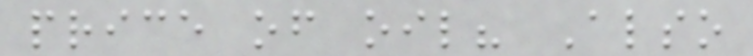price of oil? Also
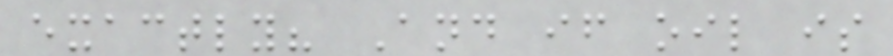exactly? And if oil is
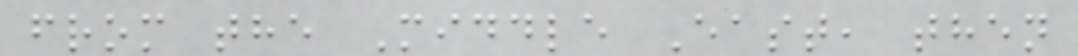from the Middle East, then
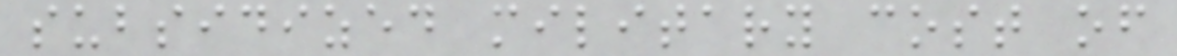subsidized military cost of
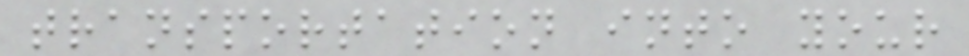transportation into your
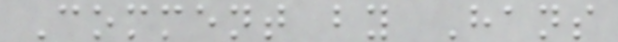Comment by Hans
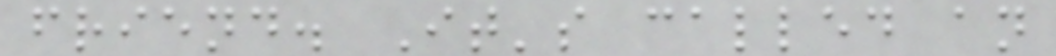friend. It's called an
